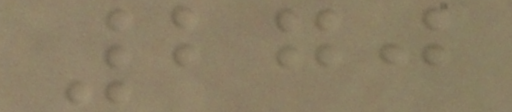270
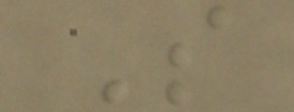S
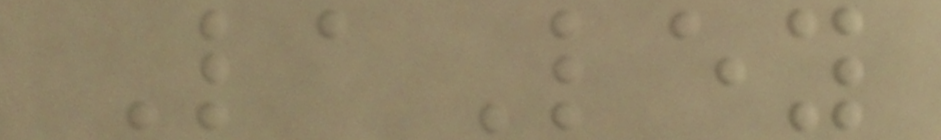LaLey
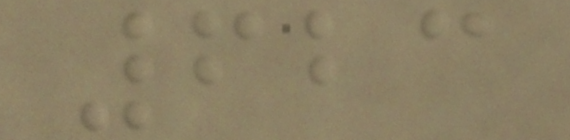623
